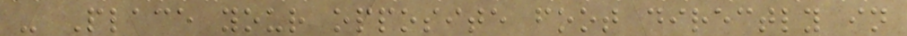- Place your opposite foot directly in
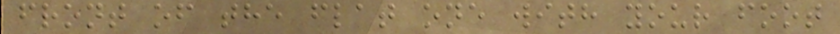front of the flat one with your foot
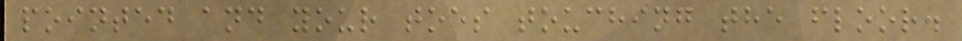pointed and your toes touching the floor.
